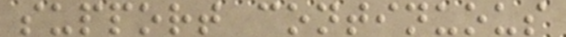support continuous
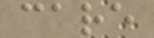care
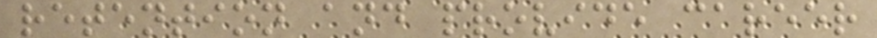retention and provide career
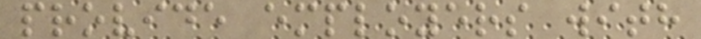provide employers with
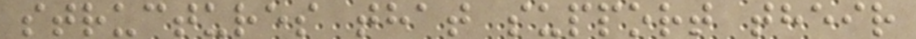structures that support their
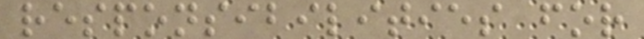responsibilities for
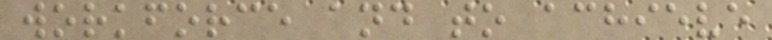workforce and to achieve
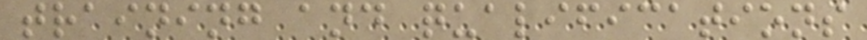training and qualifications
